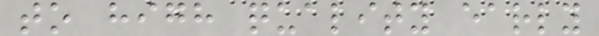to high quality early
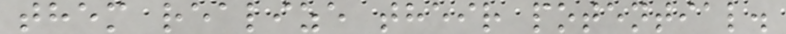them realize their potential.
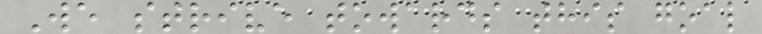We strive towards this goal
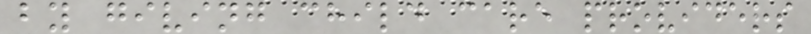by giving child care providers
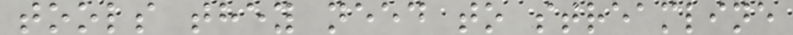tools they need to streamline
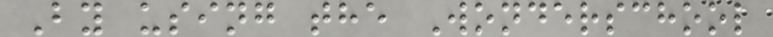By using the Wonderschool
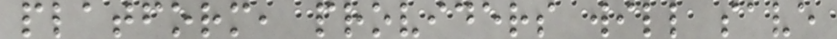platform, providers will save
